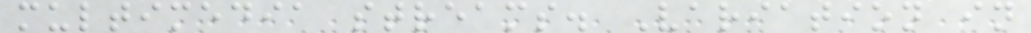multimedia streams. Variation in
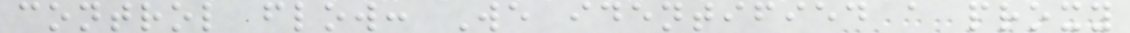control flow: We identified a proxy
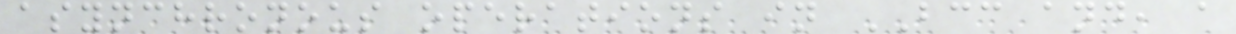asynchronous operations in BCC and, a
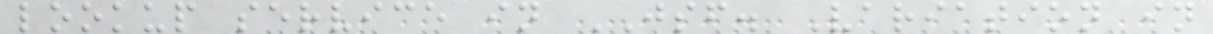lookup service in JSF. Variation in
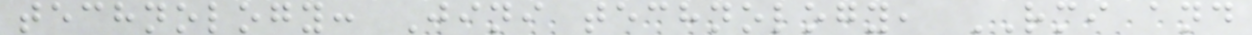technology: Jini technology, RMI and
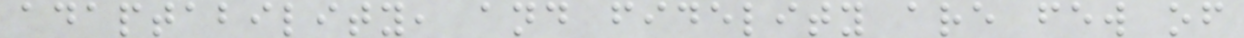adaptability, and fidelity are few of
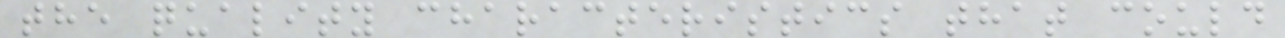the quality characteristics that could
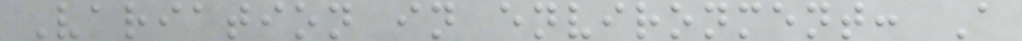Variation in environment: A
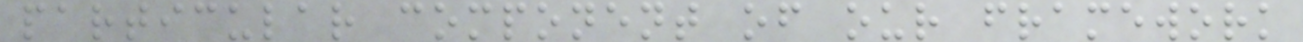particular component of our framework
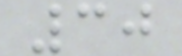30
